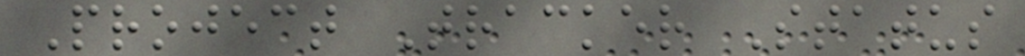Project Tracker Status
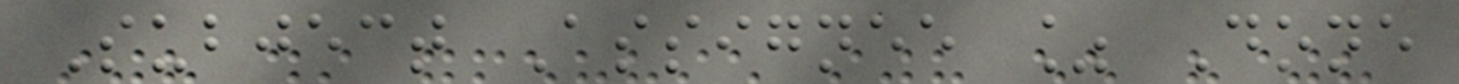Subject Assignee % Done
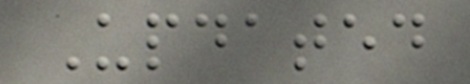Updated
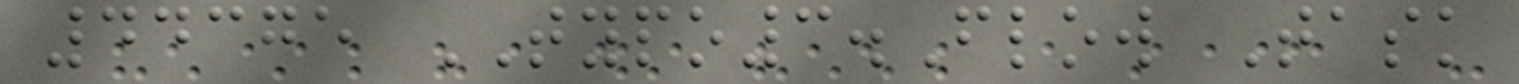44375 TYPO3.Flow Task
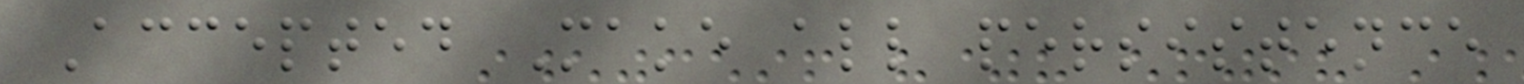Accepted Make all persistence
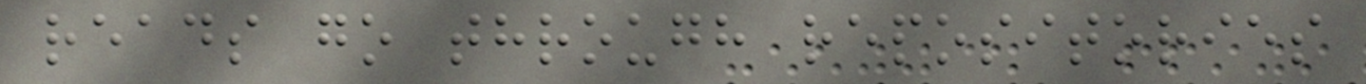reads go through repositories
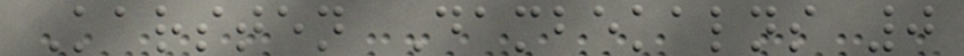Karsten Dambekalns 0
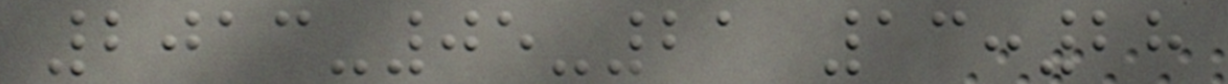2013-05-21 13:28
